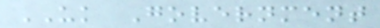UK Government
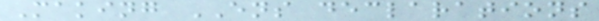Making ENS declarations
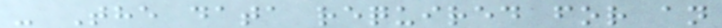- The data required for an
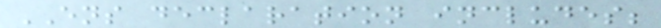ENS declaration includes;
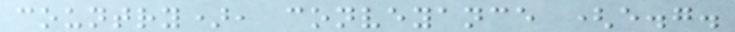country), conveyance (e.g.
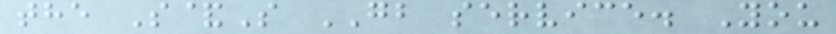the S&S GB service. You
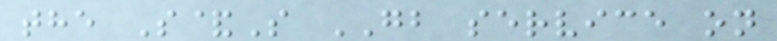the S&S GB service on
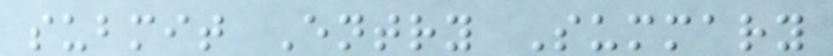submit Entry Summary
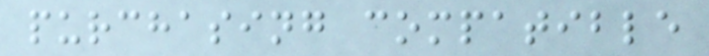purchasing compatible
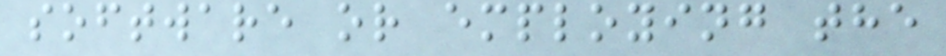software or employing the
